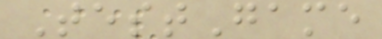TestGame
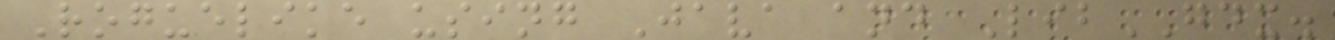Roguelike using Java and LibGDX.
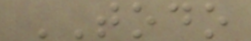TODO
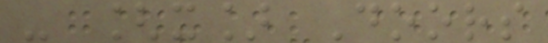- [x] Doors
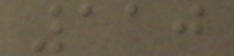110
